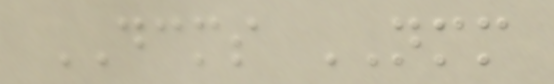DCMS NMM
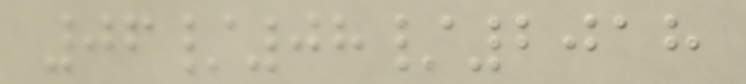06/08/2018
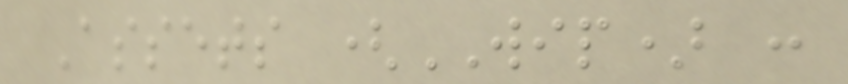Assets (WIP) :
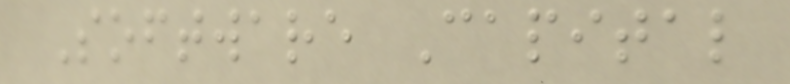Software Capital
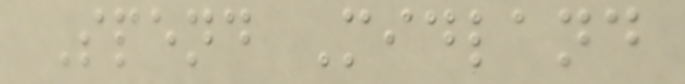Spend Midland
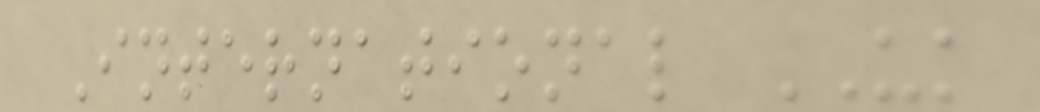International UK
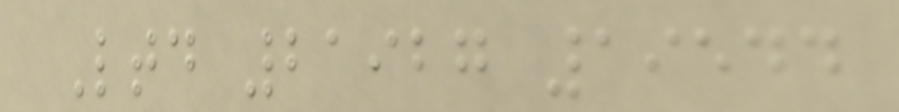Ltd 21927 19544
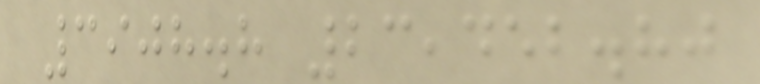3908.8 23,452.80
